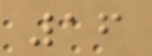16
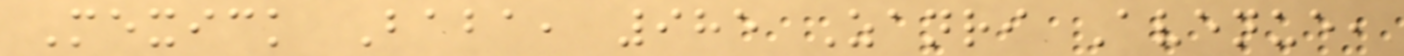Mexick Baba, 985 Zanri Avenue,
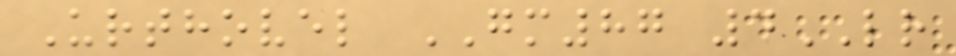Urthovel GM87 4LR
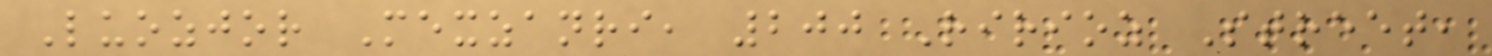Luozjor Mexzanri, 200 Ririoz Street,
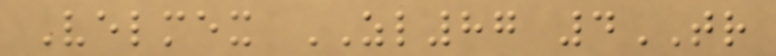Velmex ZL87 4TR
